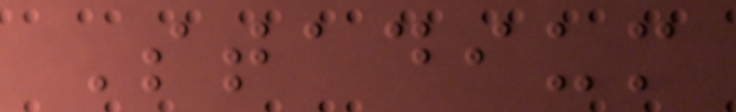Stadium
